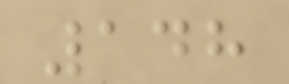148
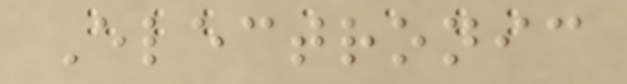Electronic
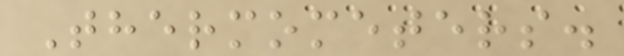Thermometers.
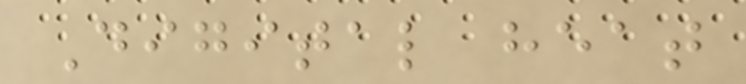Digital heat
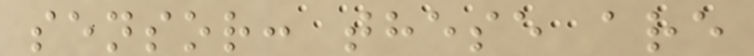sensor: these are
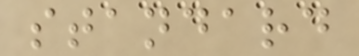standard
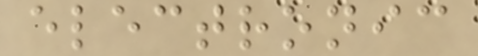electronic
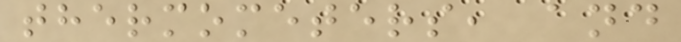thermometers, and
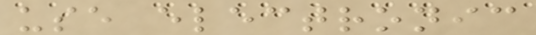use electronic
